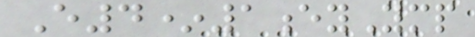E4*1eyYmp
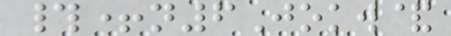#+n6Jokw&
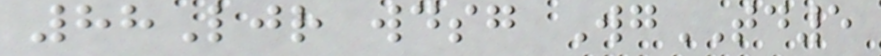88Ljr wdsg WgTD5
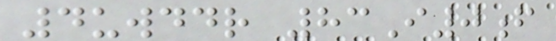4uwddr 83I0f
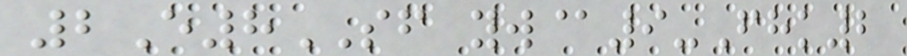2E8SF yw@9-Fhk2
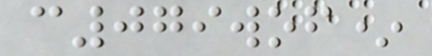c079wof*
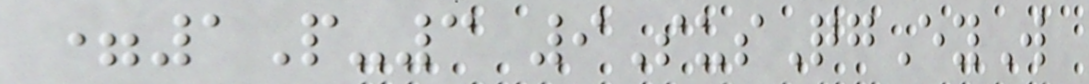=1P-3 9SusQgEyW
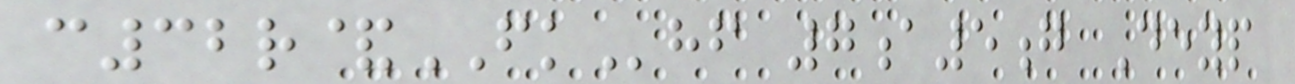c32r&FKhf 7a5g Deyp
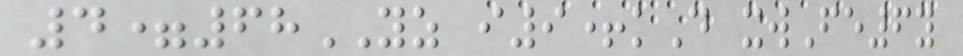4=68YZ i9+kD xwFe6y
